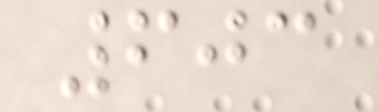603
